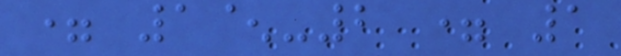= 1^-2 = 1
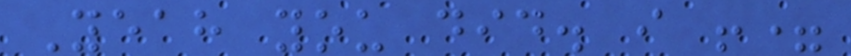Yeah you did. i !=
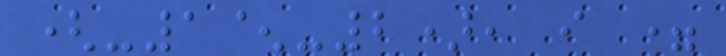(-1^-2), i =
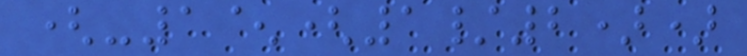(-1^(1/2))
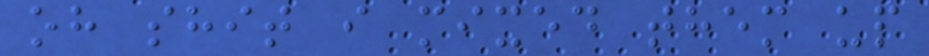oh shit i mixed them up
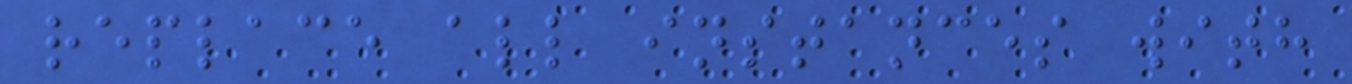replace all instances with
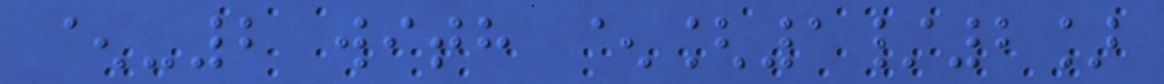^-2 with ^[1/2]
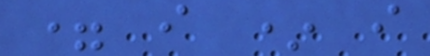= i * i
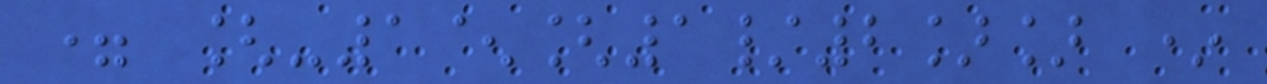= [-1^[1/2]] *
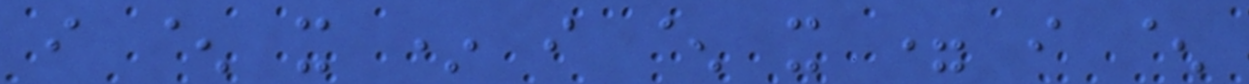i ^ x * i ^ x = i ^
